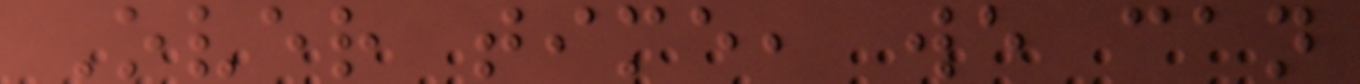Over time, we can
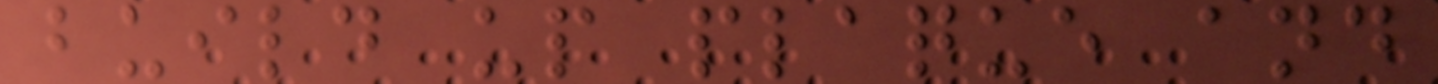build up plaque and
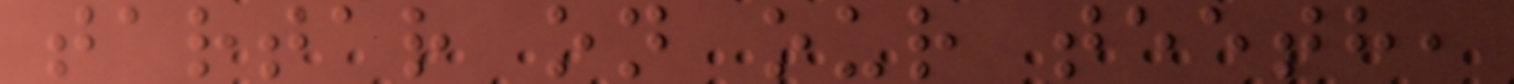tartar on our teeth,
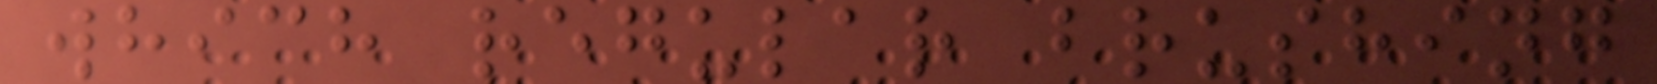which regular brushing
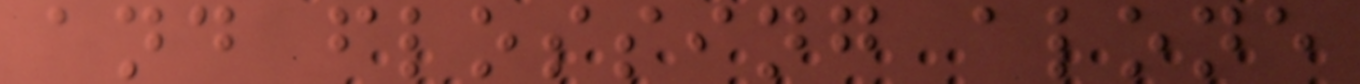and flossing alone
